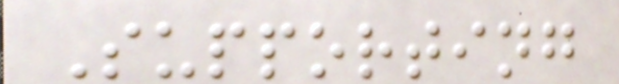Supporting
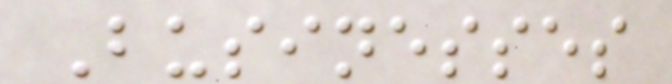Businesses
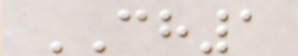CH1
